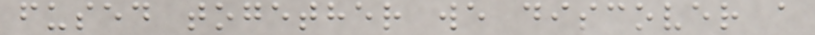fused together we discover a
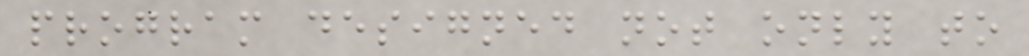program designed not only to
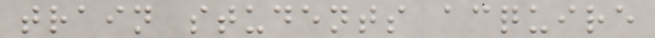train students acquire
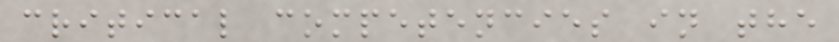critical competencies in the
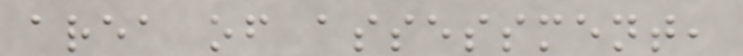area of assessment,
